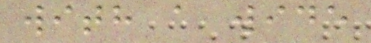with a wide
